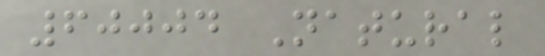60004 Natural
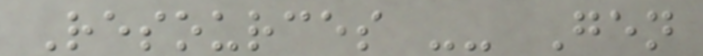Resources -- Gen
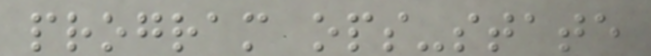program ops-state
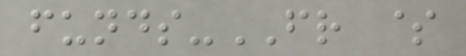funds-FR $
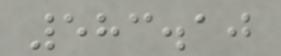583.10
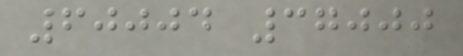60004 37000
